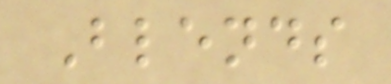Blends
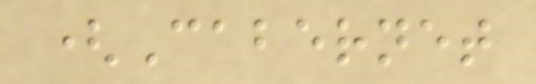(Cabernet
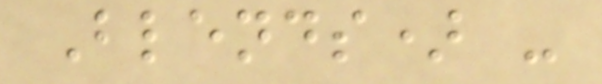Blends) -
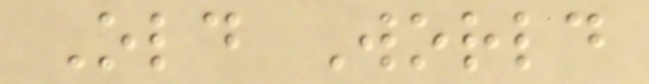Old World
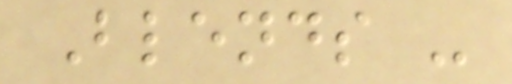Blends -
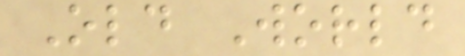Old World
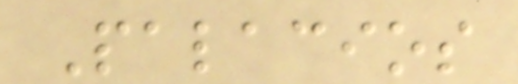Palacios
